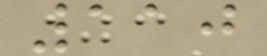110
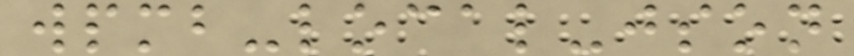wpmb-local-json
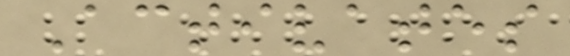Activates
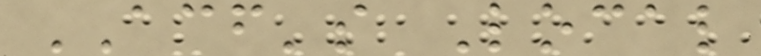ACF's Local
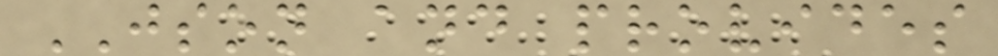JSON and provides
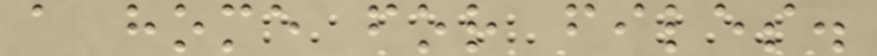a home for files.
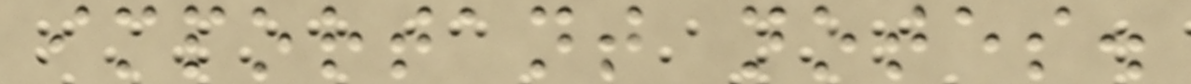important notes.
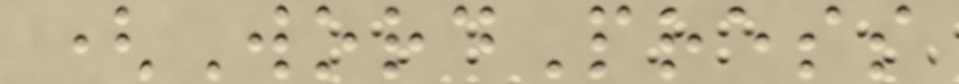(WordPress
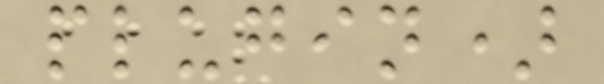plugin)
